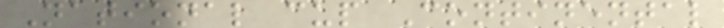National cup Continental
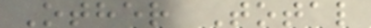Other Total
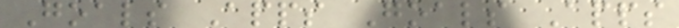Goals Apps Goals Apps
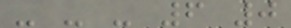- - - 6 0
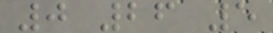0 26 5
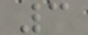3
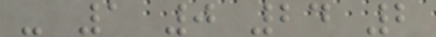- 1 0 24 2
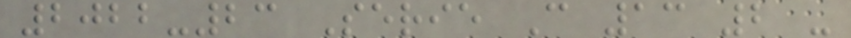2022-23 Serie C 13 2 -
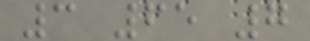3 65 7
